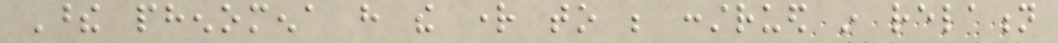These phenomena have the right to be construed in relation
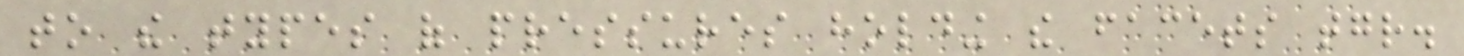to the types of pressures holding the facets together.
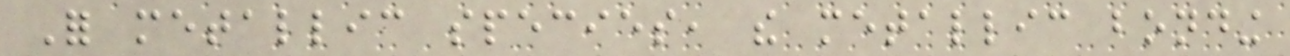For metallic species, the metallic bonding
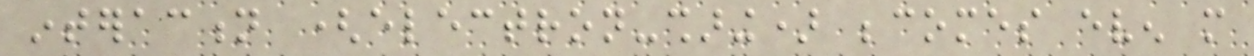interaction (electron-sharing) becomes even more
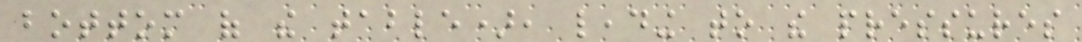bottom of the table), leading to the pressures
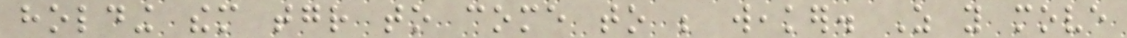holding them together to come to be weaker. As you move
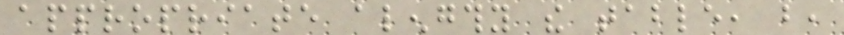appropriate alengthy the table, but,
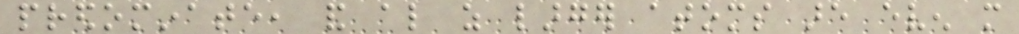predominate, and also as larger atoms are even more
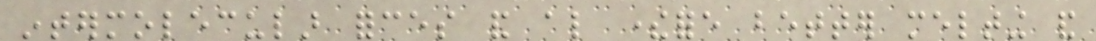intermolecular forces and also therefore better melting and
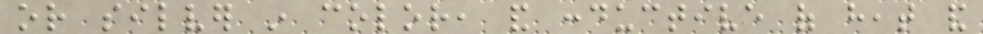or silver in color, and conductive of heat and
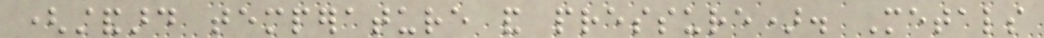(standard temperature and pressure). Metals
